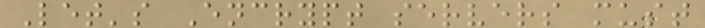Let's Encrypt servers must
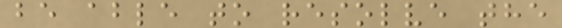be able to resolve the
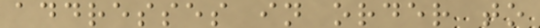addresses in order to
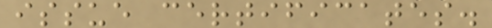issue certificates.
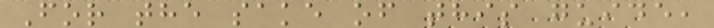For the sake of this guide,
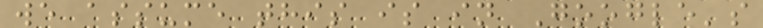we assume this is in Google's
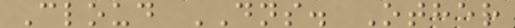Cloud DNS. Other
